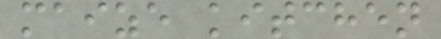maize kitchen
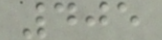405
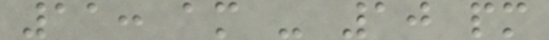11: am - 10 pm
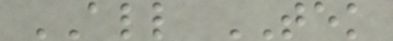ALL TEK
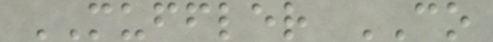MUFFLER CO
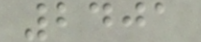2401
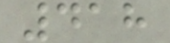418
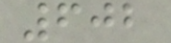602
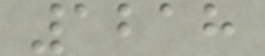1218
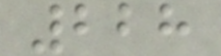228
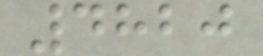4820
